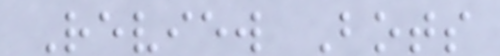Review Bots
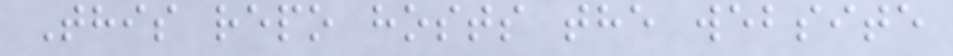This repo hosts the website
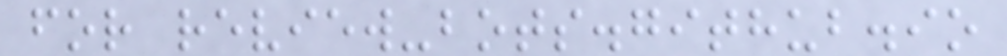for review-bots.github.io
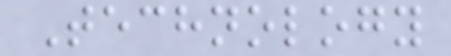Technology
